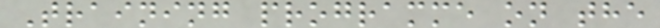Training programme on the
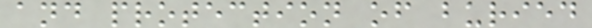and protection of buried
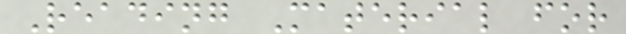Reading Material for
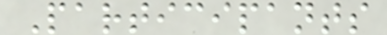Participants
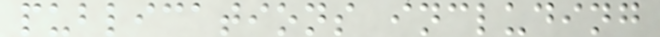publications including
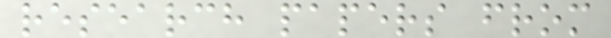research papers from
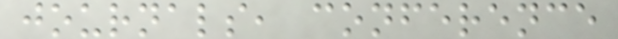journals, conference
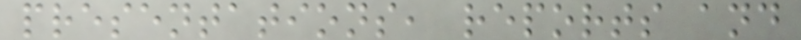presentations, reports and
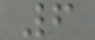6
